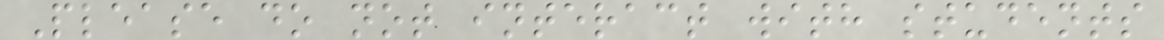Please do not interact with students
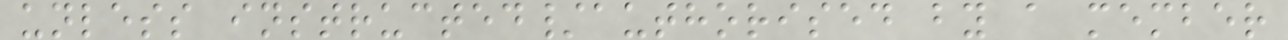unless instructed/authorised by a member
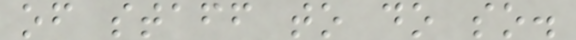of staff to do so.
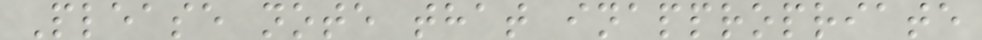Please note that inappropriate
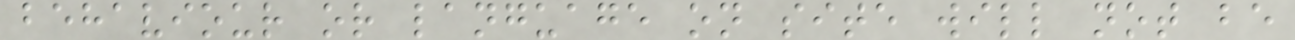behaviour or language on site will not be
